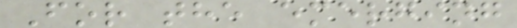For the emerging
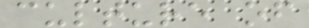culture of
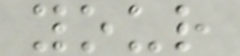your
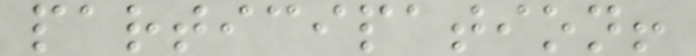participation!
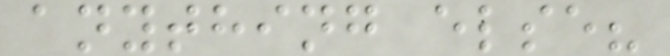anything else?
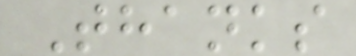Thanks
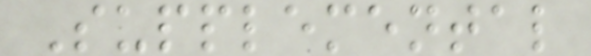Supplemental
